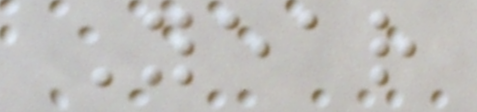Year
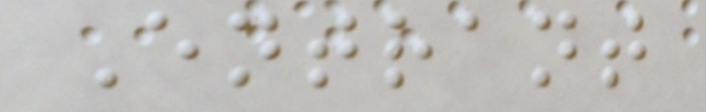Entrant
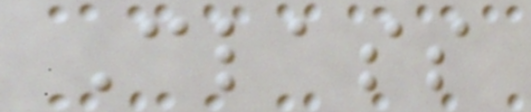Class
